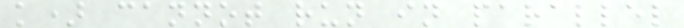k) cannot run in parallel
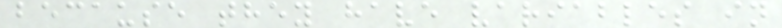because they have variables in
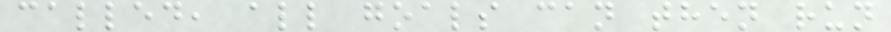called, all goals can then run
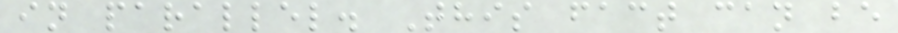in parallel. This fact can be
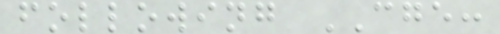following CGE:
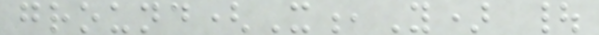ground(X,Y) |
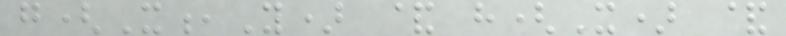g(X,Y) & h(X) &
